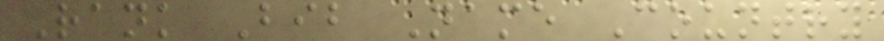Rank Bib Name Country
